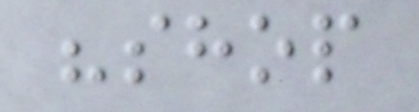"shop
